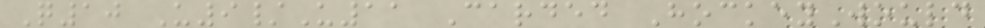Q10 U9/U11 Carded HockeyWould
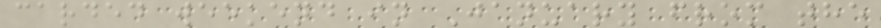carded weekend in January from the
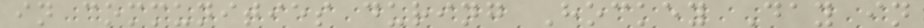in communities during Hockey Day in
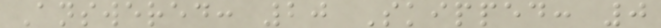Answered: 20 Skipped: 0
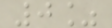0%
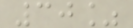30%
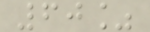60%
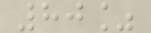80%
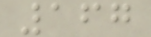167
